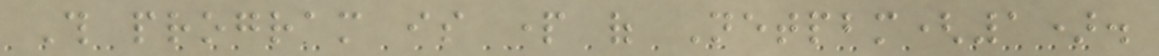This program is part of Netpbm(1).
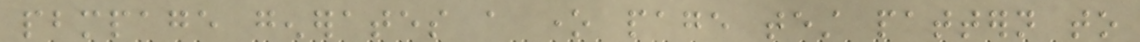pbmpage generates a one page test pattern to
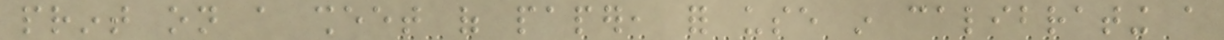print on a sheet of paper, for use in calibrating a
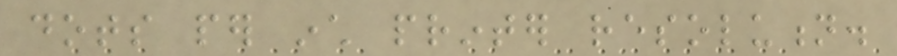dots per inch printer resolution.
